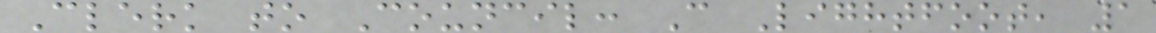Clerk to Council: C Lightfoot, 1
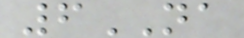6NA
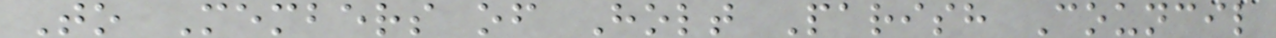To Members of Holt Parish Council
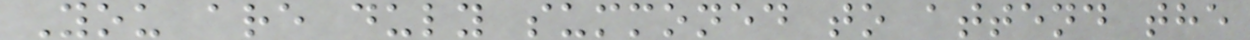You are duly summoned to attend the
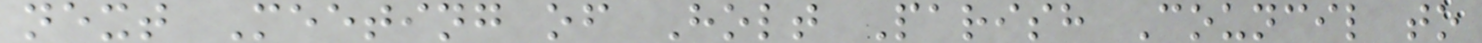next Meeting of Holt Parish Council to
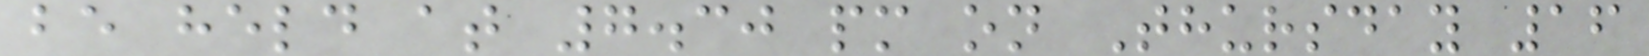be held at 7.30 pm on Thursday 16
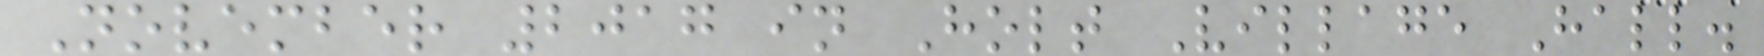November 2017 in Holt Village Hall.
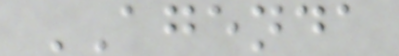AGENDA
